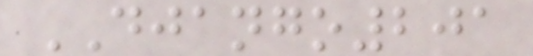DJANGO201
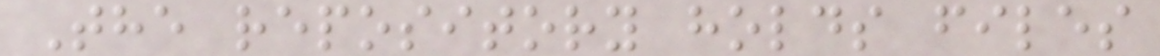The repository holds files
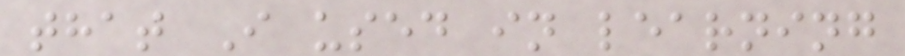that I used in learning
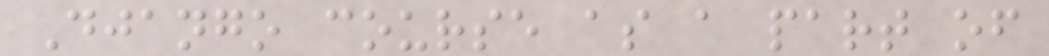Django course as a part of
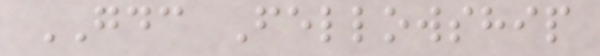GDC Fellowship
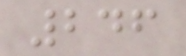246
